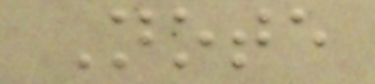Note
